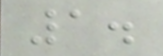1.
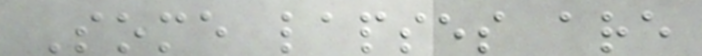Some lapses are
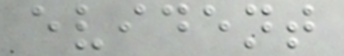evident
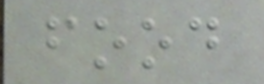food
